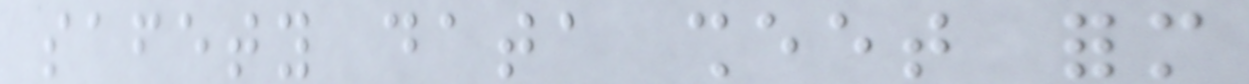safety data sheet form
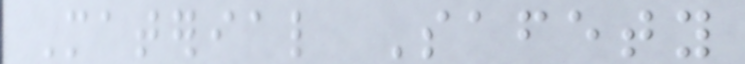Material Safety
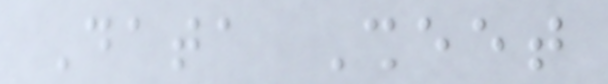Data Sheet
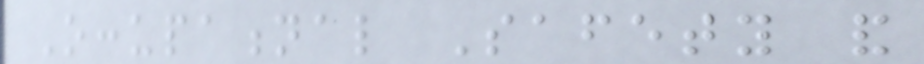Occupational Safety and
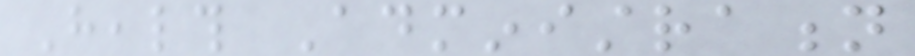Health Administration
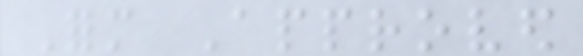Form Approved
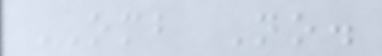OMB No.
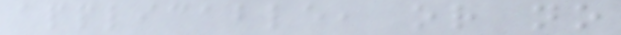applicable, or no
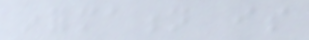information is
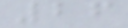26
